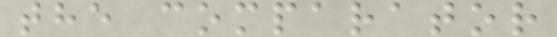the comparator
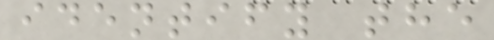identify the
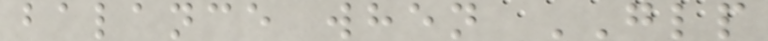balance when GLP
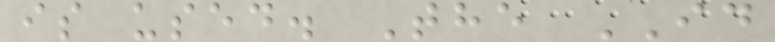is used. The ID
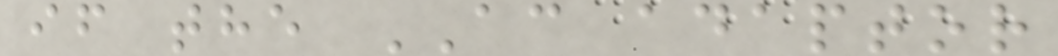if the AC adaptor
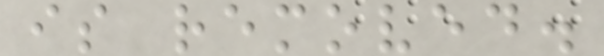is removed.
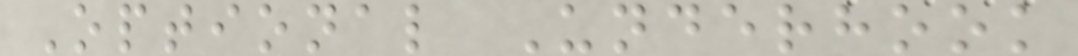Optional Underhook
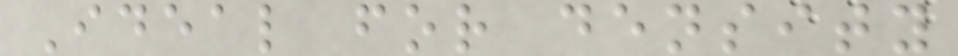Ideal for density
